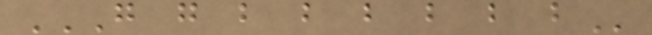G G B B B B B B
